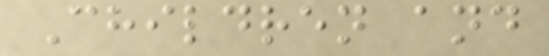Children and
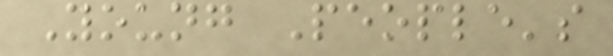Young People's
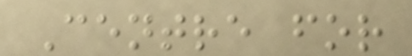Centre for
